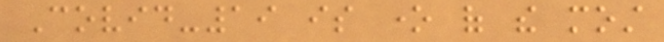Covid-19 is one of the most
